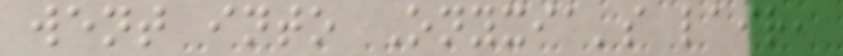went into Onyxia's lair,
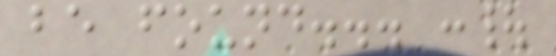be found... :|
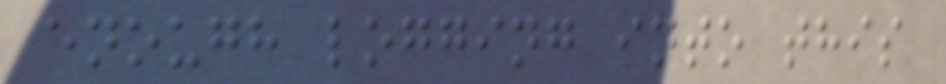enough logging into this
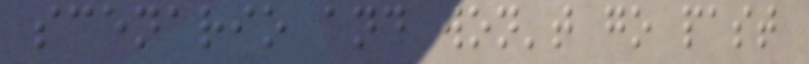scenario and won't go past
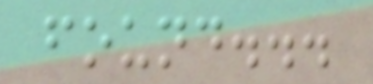found...
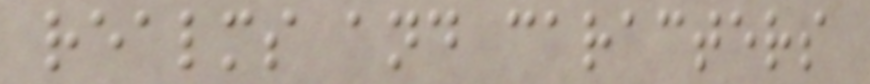realms and caracters
